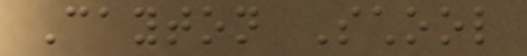Cayton School
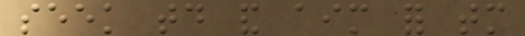seek today and aim for tomorrow
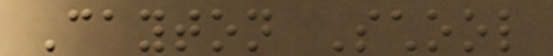Cayton School
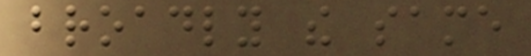broadly the same
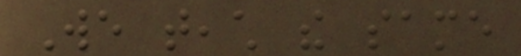We teach the same
